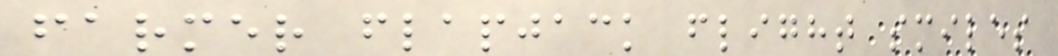farmer flapjack flight smiles
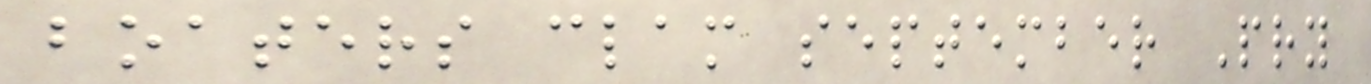boaters clam september Pry
